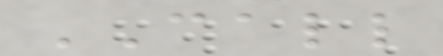CALL
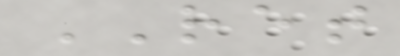RET
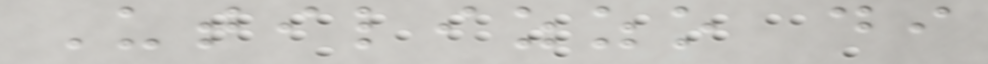Utilizzo di
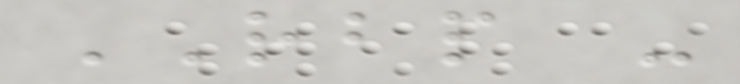RBP -
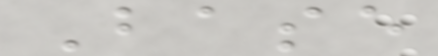Base
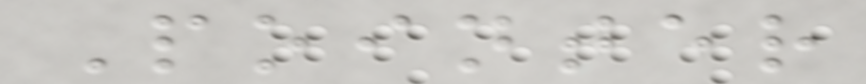Pointer
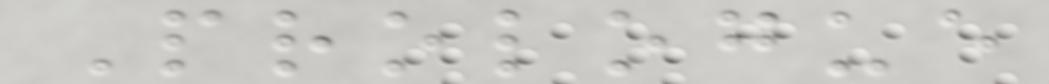Prologue
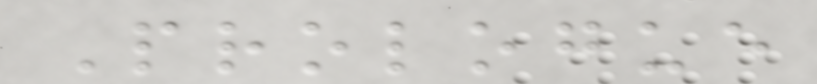Prologue
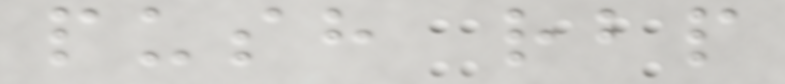push rbp
